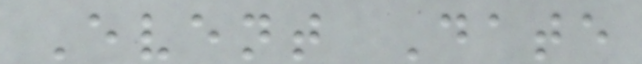Event Date
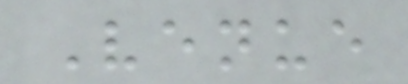Venue
